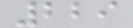229
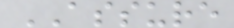ASSURE
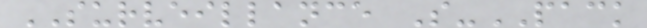SURVEILLANCE S-PACK
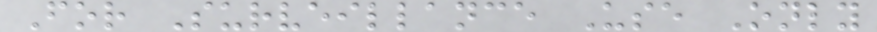For Surveillance Use Only
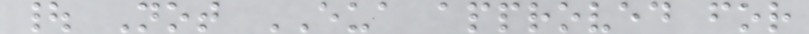| Not EUA approved for
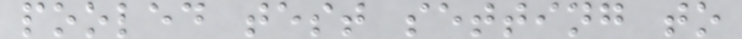pooled test setting to
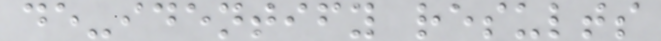de-identify results
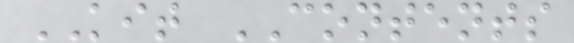KIT CONTENTS
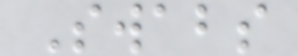Swabs
